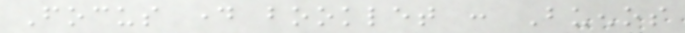Focus day booklet : Buenos
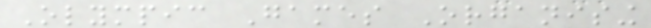Olympic Games Organising
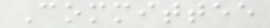Committee
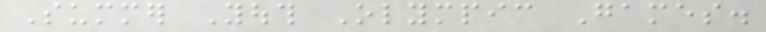Summer Youth Olympic Games.
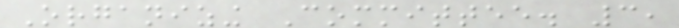Organizing Committee. 3,
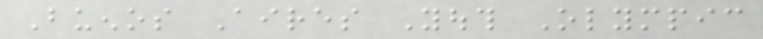Buenos Aires Youth Olympic
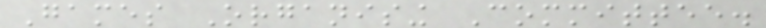Games Organising Committee.
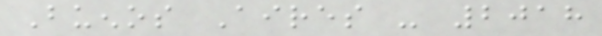Buenos Aires - 2018
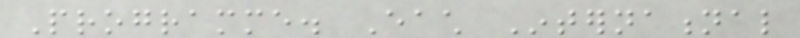Programme. Each International
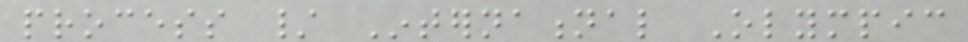process / International Olympic
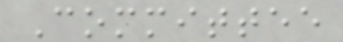Committee
